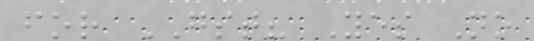for GST? Yes No
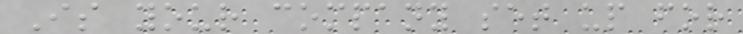Is your company set up for
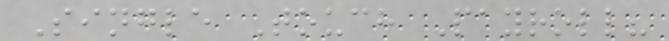Single Touch Payroll?
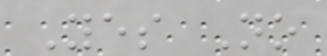Yes No
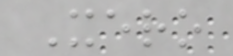Xero
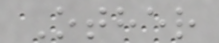Other
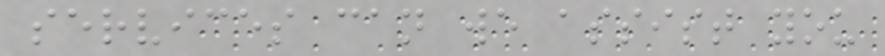services can we assist you
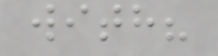with?
